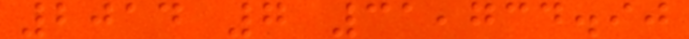2014 7 31,734.90
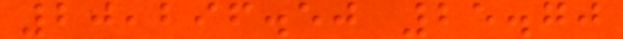20,296.50 25.70
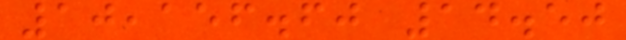10,156.60 14.50
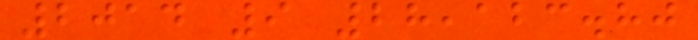2014 9 28,123.80
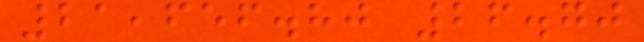21,656.80 26.70
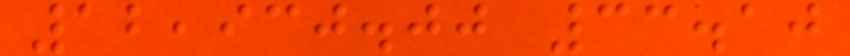12,930.00 33.10
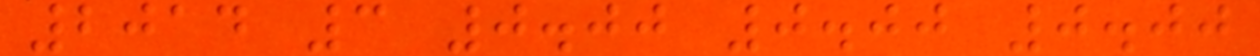2014 3 0.00 0.00 0.00
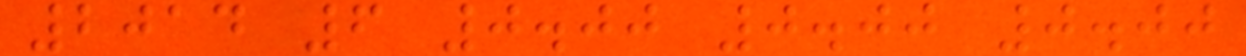2014 6 0.00 0.00 0.00
